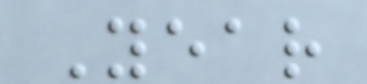Year
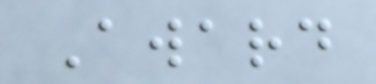Award
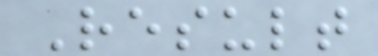Result
